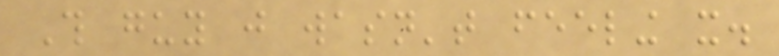This guy just wasn't feeling it.
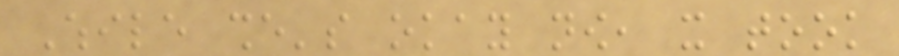While she's okay now, it took
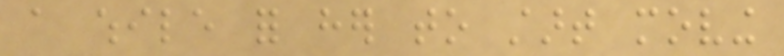a while for her to start moving
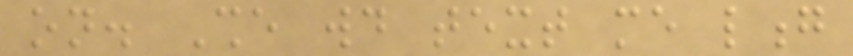on. She would text me long
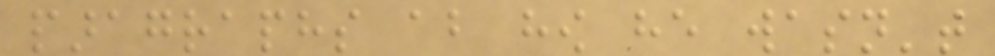paragraphs about how he wasn't
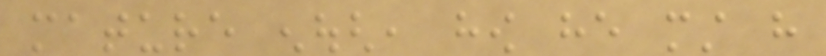mature enough, how he must have
